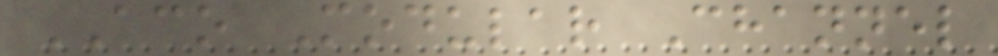ACO Modular Channel
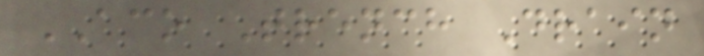ACO Trench Drain
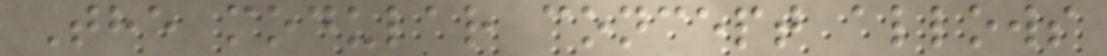The modular concept allows
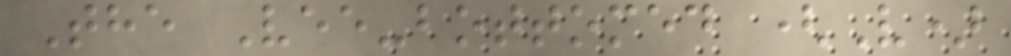The Vee-bottomed (V)
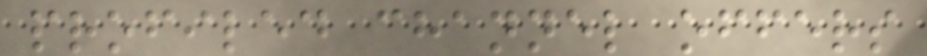profiled channel offers
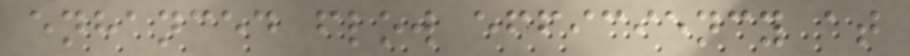enhanced flow efficiency at
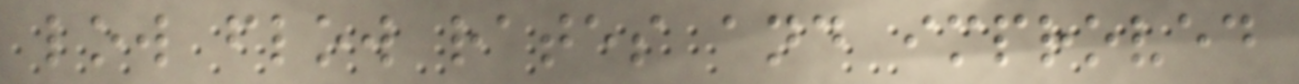low flow rates and improved
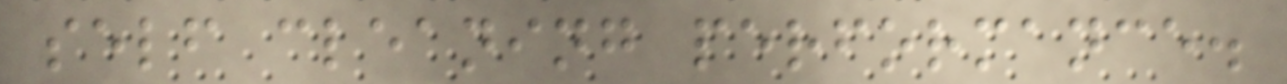self cleaning performance.
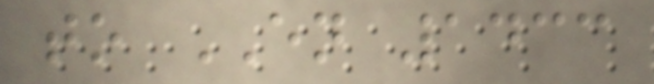to EN 1433
